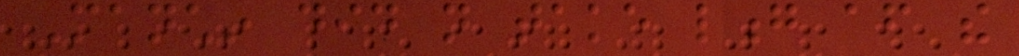Manchin did not take long after the
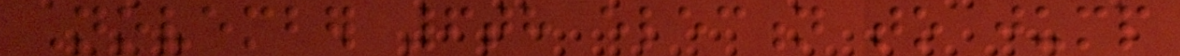November 6th election to jump
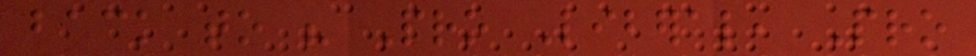back to his Pro Liberal, Pro
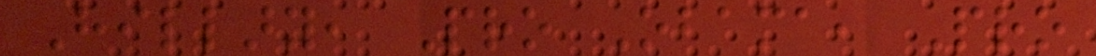Hillary, Pro Obama, Pro
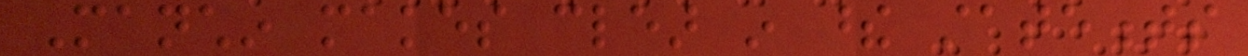Manchin makes clear in these statements
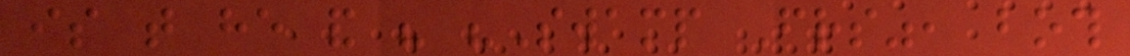is that he and his "Swamp Friends", both
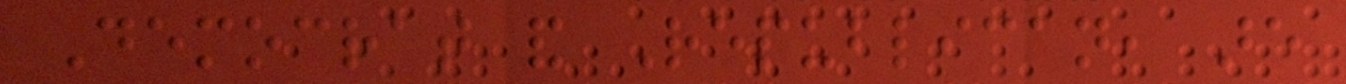Democrat and Republican, are
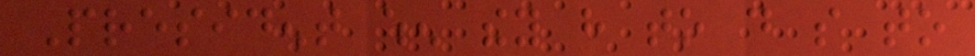President when they have to do so to
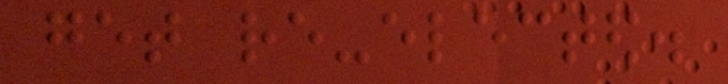get re-elected.
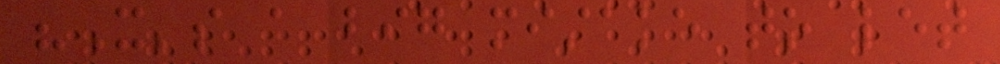"It's a big mistake to let
